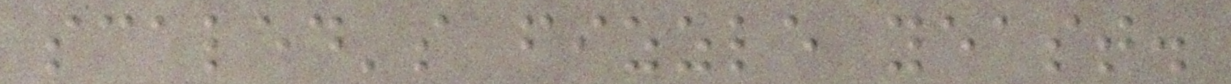scaled's fizzle yeast.
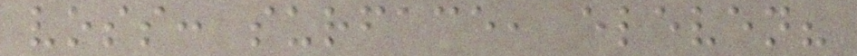voss: surface, eleven?
